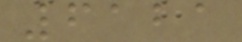6121
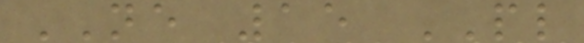NE 15 PL
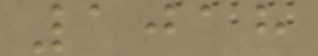1018
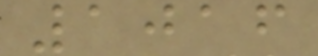1016
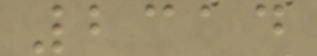2314
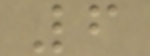6
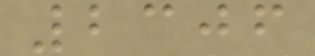2306
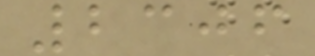2306
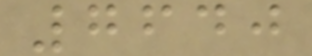7640
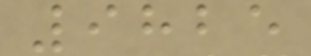9825
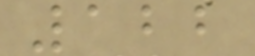122
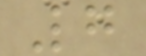7
